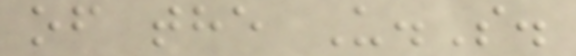of the U.S.
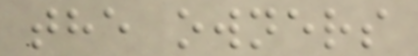the owners
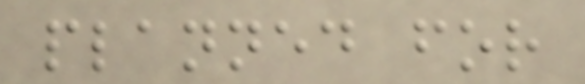planned for
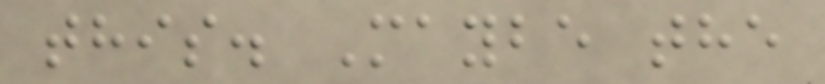this. Maybe the
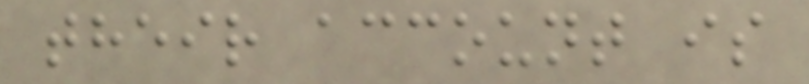their account is
